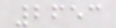2653
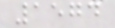1574
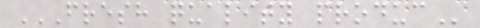FRESH QUALITY PRODUC
